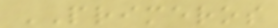PRIMEROS
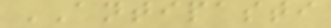ANTIPASTI
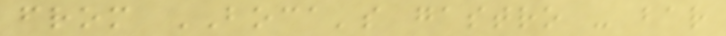from BOCA's gastro - bar
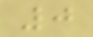0
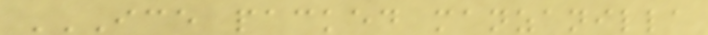ICE PACKED MANZANILLA
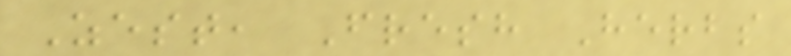Zest, Fresh Herbs
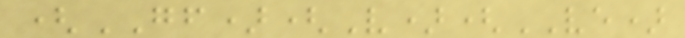(GF)(V)(VE)
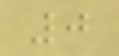0
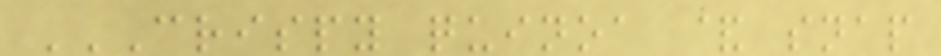CRISPY QUINOA & SNAP
